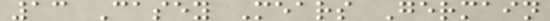13 Casey Mears Germain
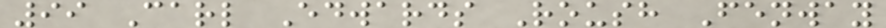99 Carl Edwards Roush Fenway
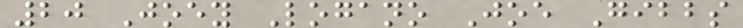20 Joey Logano Joe Gibbs
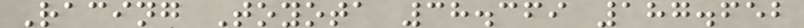Racing Toyota 38.369 187.652
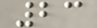23
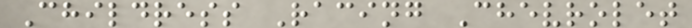Childress Racing Chevrolet
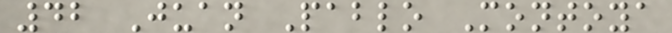42 Juan Pablo Montoya
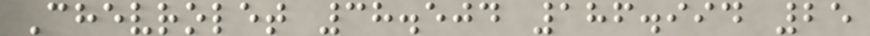Chevrolet 38.504 186.994 25
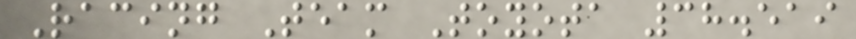Racing Team Toyota 38.519
